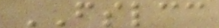FSLCC
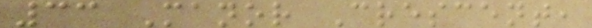33 Manor Crescent,
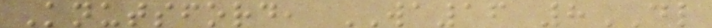Knutsford, WA16 8DL
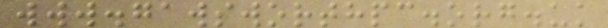www.gawsworthpc.org.uk
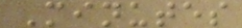Minutes
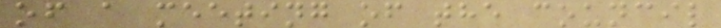of a meeting of the council
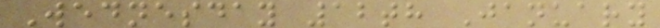Wednesday 12th January
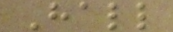Hall
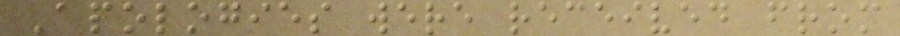Apologies were received from
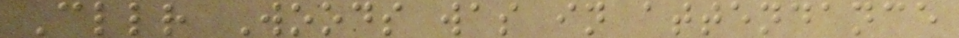Cllr Woods was in attendance
